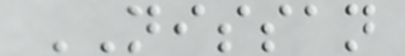NISSAN
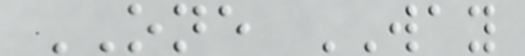ONE WAY
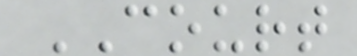COURT
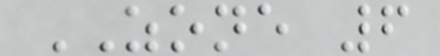ZONE 6
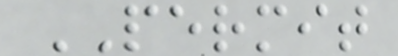PERMIT
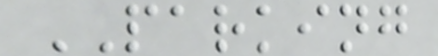PARKING
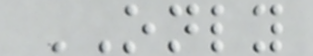ONLY
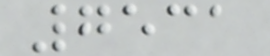7531
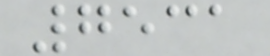7531
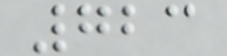723
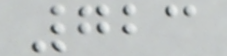723
